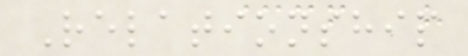Relationship
